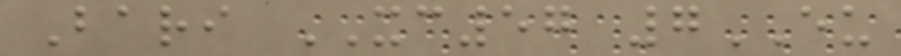Bari XC57 7EU
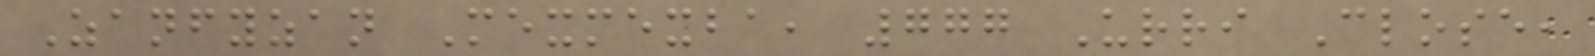Zanfyzan Mexmexba, 777 Urri Close,
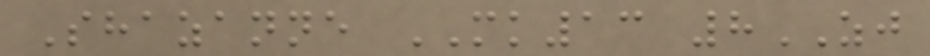Shazanne MK13 8ZJ
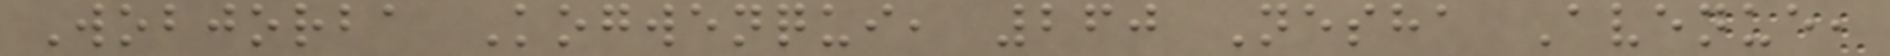Wobjorba Kogwenqui, 260 Nesha Avenue,
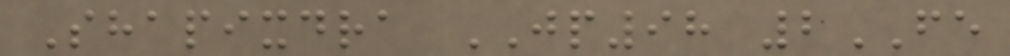Shapixdra JP98 2FE
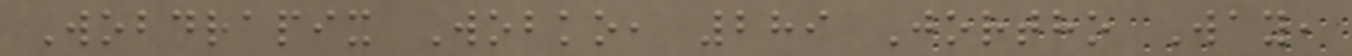Wobdrapix Wobko, 289 Jortho Way,
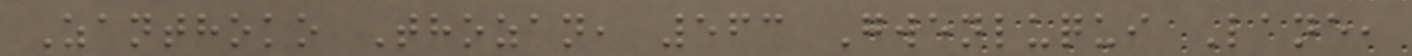Zanthoko Thozan, 563 Gwenluqui Lane,
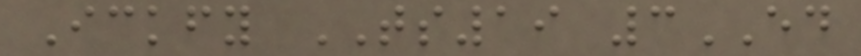Ickfy TS19 3ED
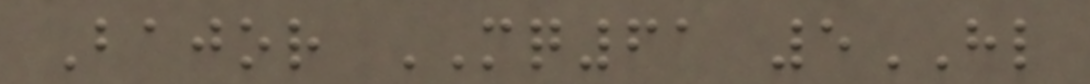Bajor MQ61 5HL
